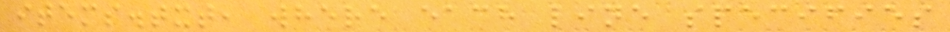items.txt, where each line specifies
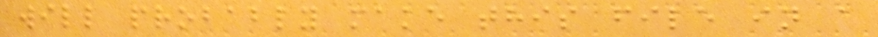will probably make this file in a
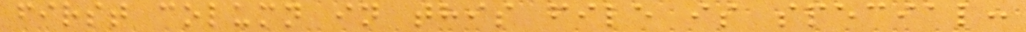first column in this file is special:
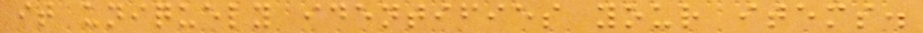it uniquely identifies your items.
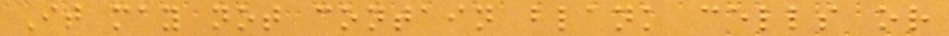It may not contain blank cells or
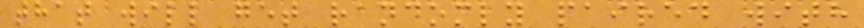that will get randomly paired with
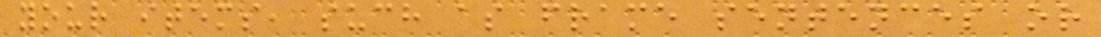your items, such as frame sentences or
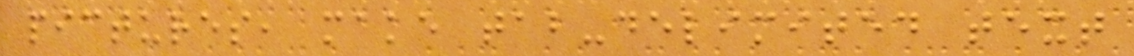pictures, make tab-delimited text
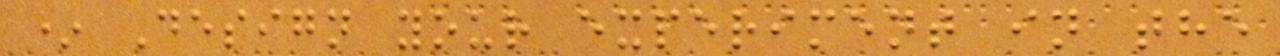* Design your experiment in the
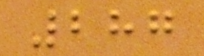287
